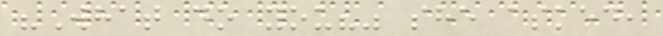"What do you?" she asked,
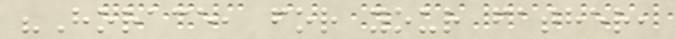"Horace, for your father,
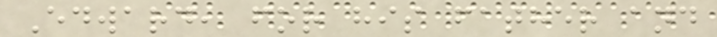Edward, for his father and
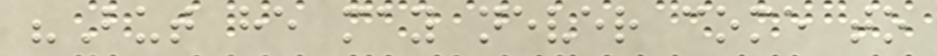"But he may never come to
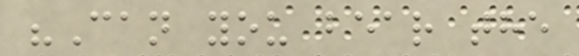"Can you bear the
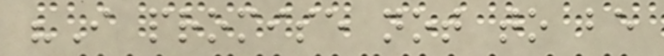"I promise not to be
